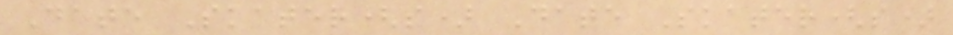Date Skater(s) Date Skater(s)
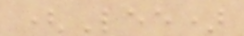(Lee)
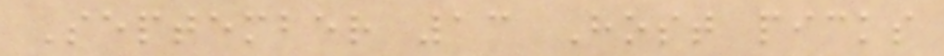September 13 Host picks
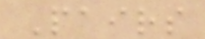Pairs
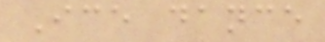Ice dance
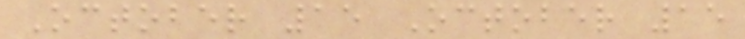October 15 October 15
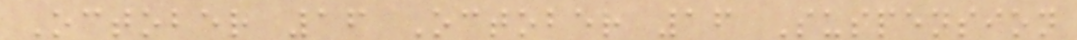October 16 October 16 Suspension
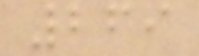269
